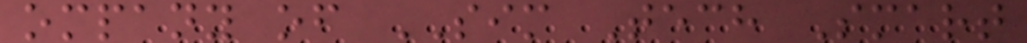ompany of SIM Tech Smart
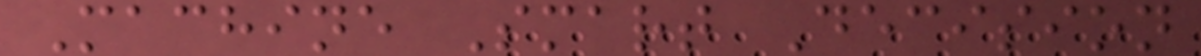Machine Smart Decision
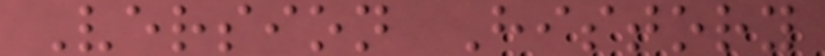Version History
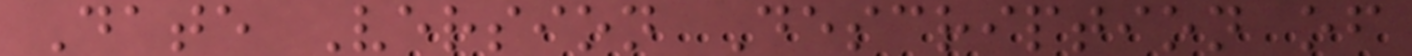Date Version Description of
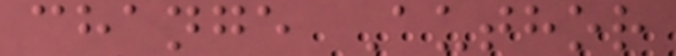change Author
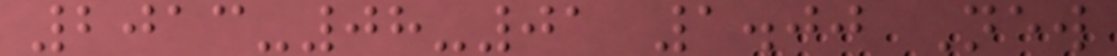2013-08-01 1.00 New
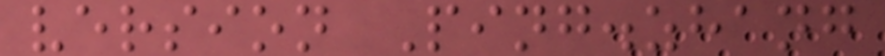version Ping.zhang
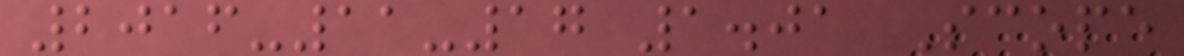2016-11-17 1.01 Scope
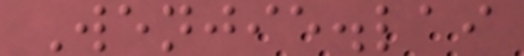Wenjie.lai
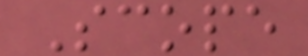Scope
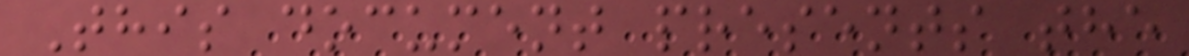This document presents the
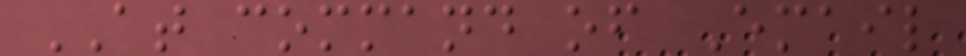AT command of Email
